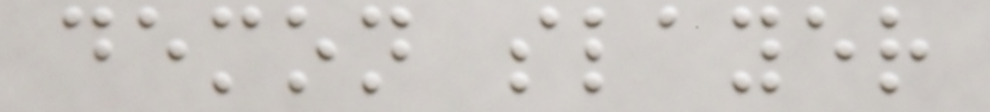demon slayer
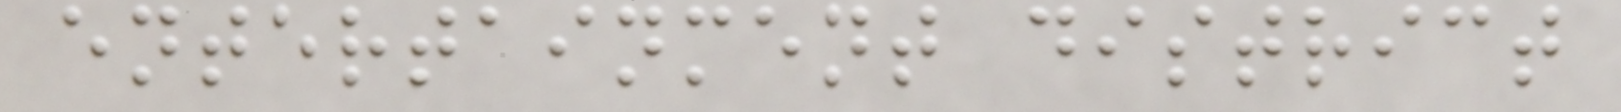entertainment district
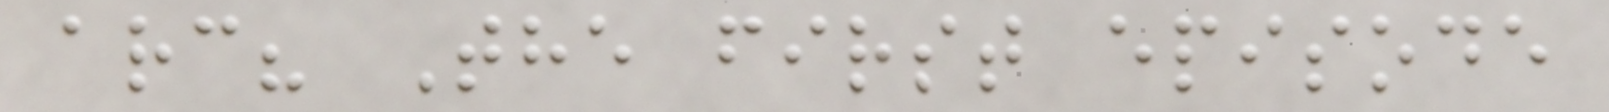arc? The first episode
